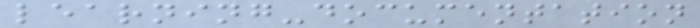learning-documentation
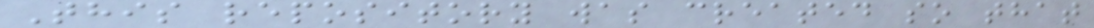This repository was created so that
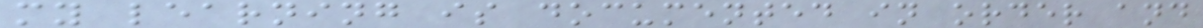my learning is documented in order and
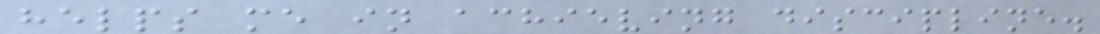helps me in achieving discipline.
